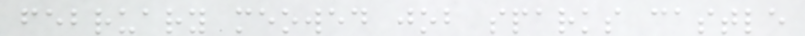february meowed job sparks castle
